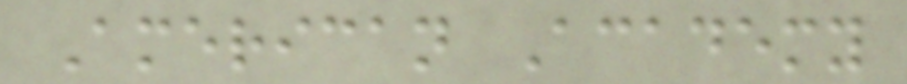American Academy
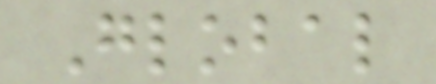Global
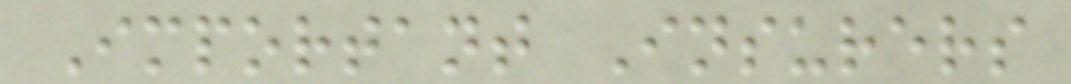Important Insurers
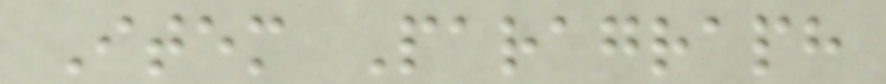Item Paragraph
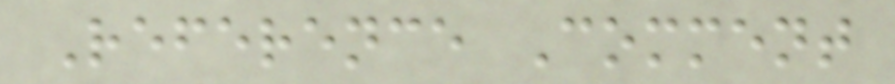Reference Comment
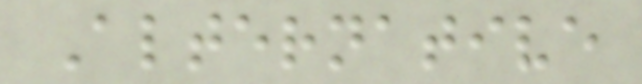Alternative
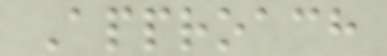Approach
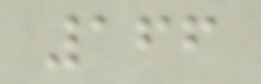166
